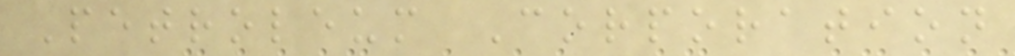Petroleum Corporation
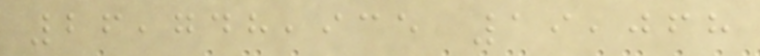26,748,935 19,068
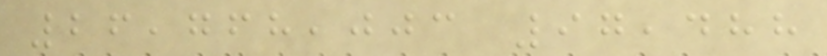26,768,003 97,488
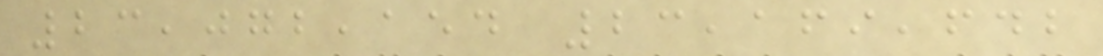23,072,154 23,169,642
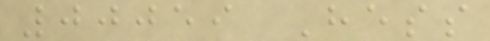00059 Hess
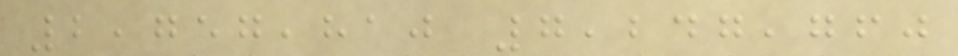2,757,810 7,247,760
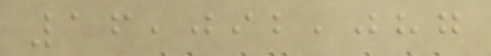16,092,087
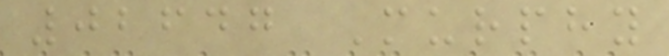02647 Murphy
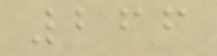266
